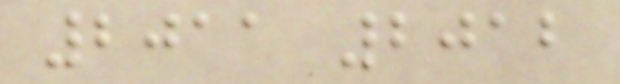2011 2012
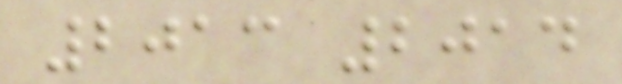2013 2014
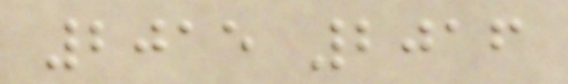2015 2016
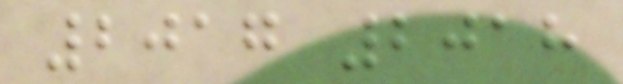2017 2018
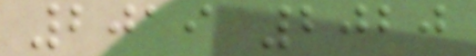2019 2020
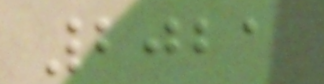2021
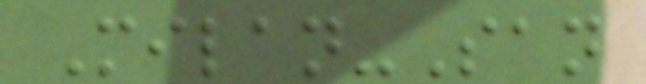Milan-San
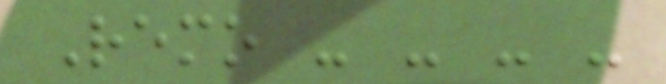Remo - - - -
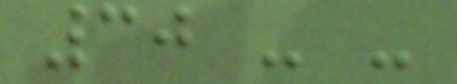30 - -
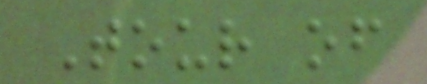Tour of
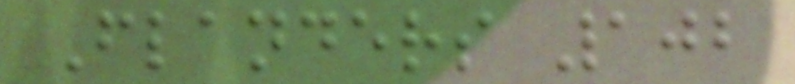Flanders 102
